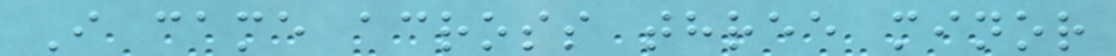I came across three minor
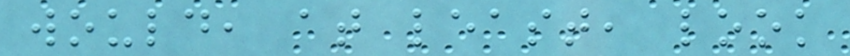would, at least, look
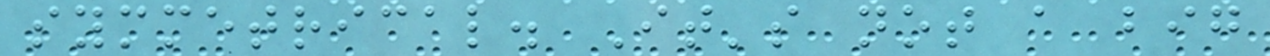symmetrical. It's not a big
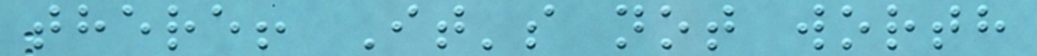there! It's not worth
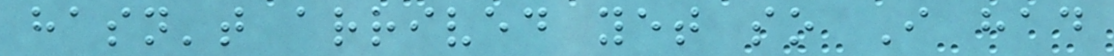hasn't arrived yet so I had
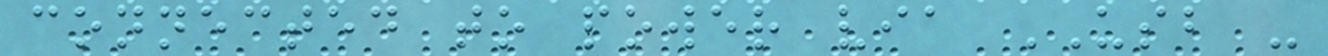connected to power via USB -
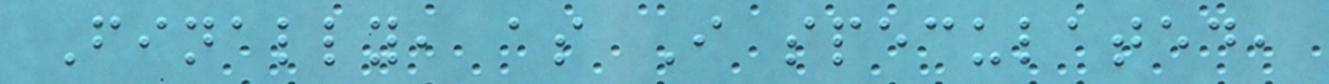Finally, as I speculated,
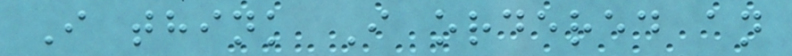I think I ordered an
